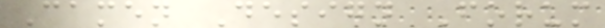Camen Design Forum
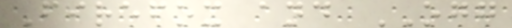Firefox and OGG
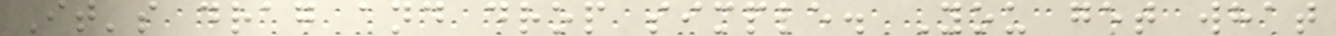It's drag and drop simple. You get what
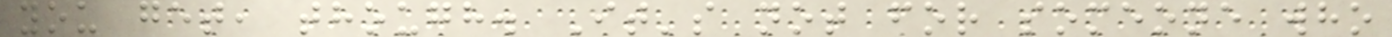you get, though. It's not for someone who
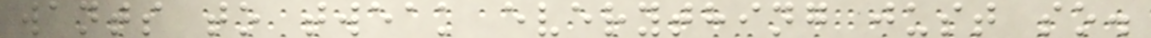wants to tweak everything just so.
